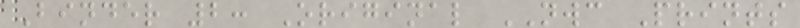Binder 2: Original NWC Prints
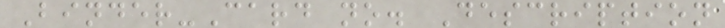Binder-Card no. Description
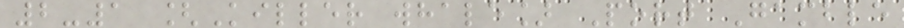2-1 [Killer whale] Port Gamble
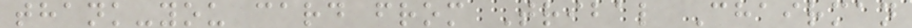thank-you card from Tribal Chairman
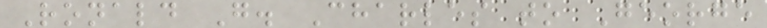Ronald G. Charles to George
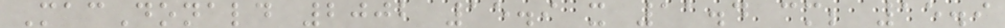MacDonald 2002 15.9 x 11.4 cm; 15.9
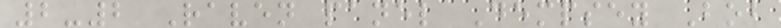2-2 Raven panel Dempsey Bob
